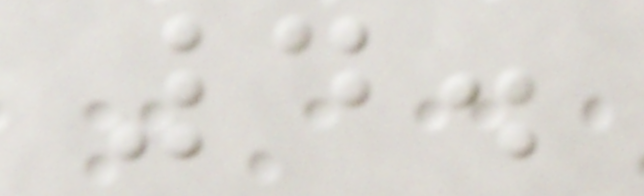4.
